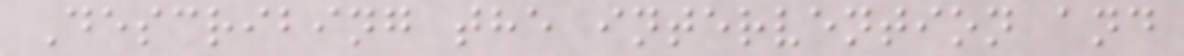Describing the intervention and
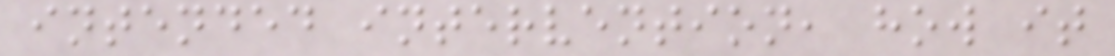intended intervention, how it
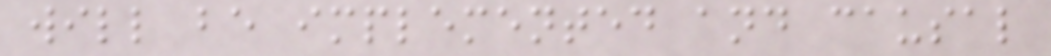will be implemented and causal
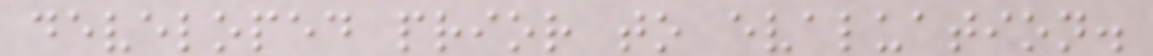developed prior to evaluation.
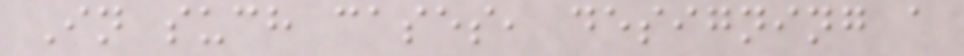In such cases, designing a
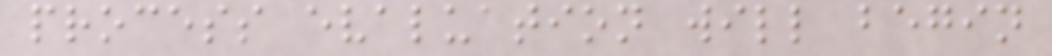process evaluation will begin
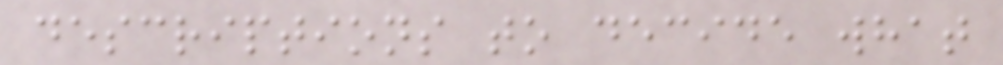descriptions to decide what
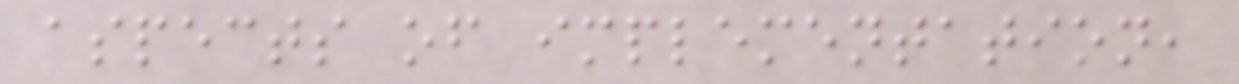aspects of implementation,
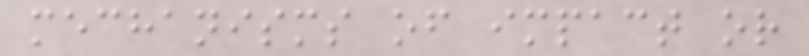mechanisms of impact or
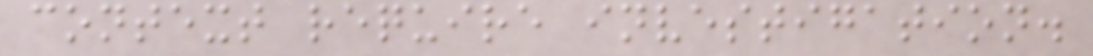context require investigation.
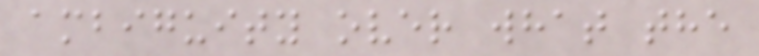ambiguity over what the
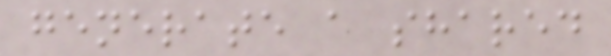generate a shared
